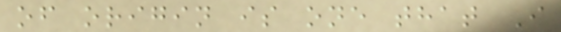of origin is one that I
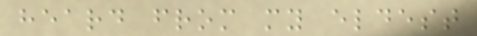heard from my eldest
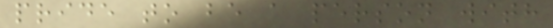pride to be a person with
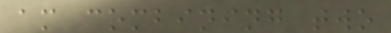am combining two
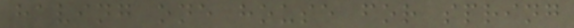having one house for spring
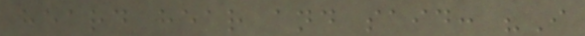heard hear and said: "I
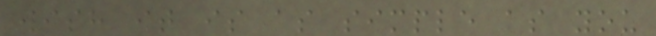wish it is as simple as you
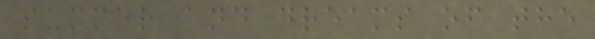summer and dreams of the
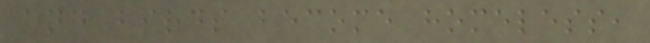and birds become homeless,
